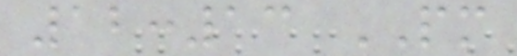12:13 PM
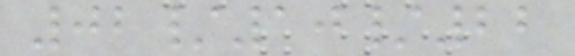02/10/22
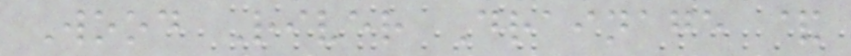Wood River Drainage &
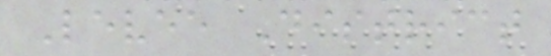Levee District
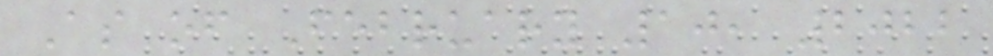As of February 10, 2022
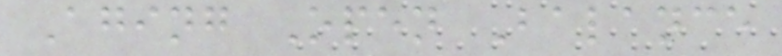Aging Open Balance
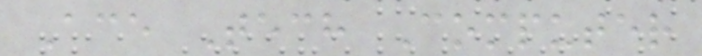Ace Tech Computer
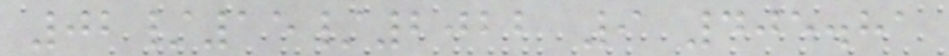02/15/2022 9 405.81
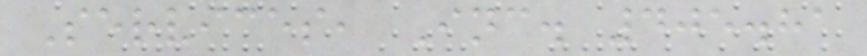Services, Inc. 405.81
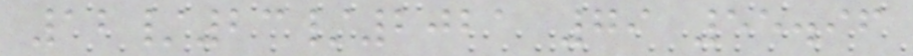12/23/2021 79 55.96
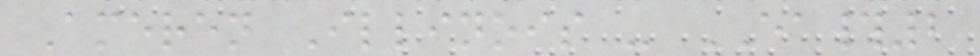Ameren Illinois - EA#2
